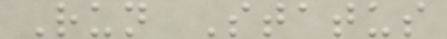Run Status
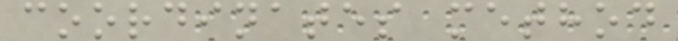coordinates method
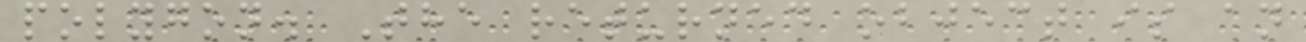polygon. The returned object is an
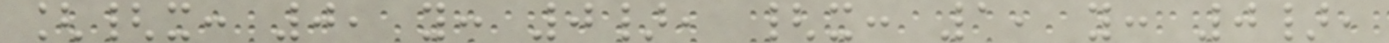[{x: 0, y: 0}, {x: 1, y: 0},
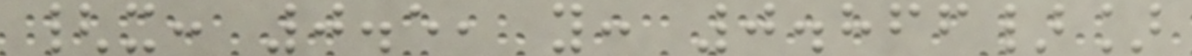{x: 0.5, y: 0.866}]
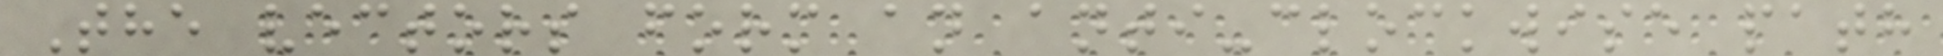The vectors form an anti-clockwise path
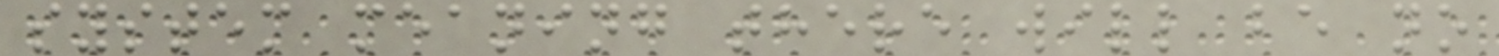system meaning there will be no
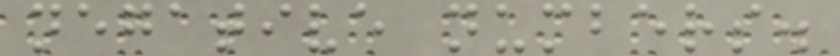negative numbers.
